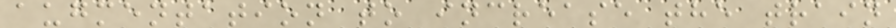augmentation to increase the train
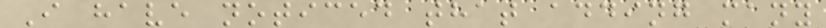I have noticed that adding many
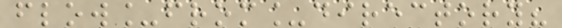flow_from_directory?
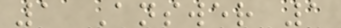1 Answer 1
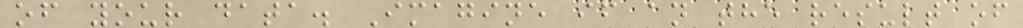of your data. Imagine if an the result of
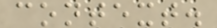context.
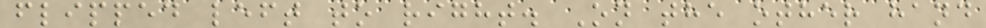flipped left to right. On the other hand
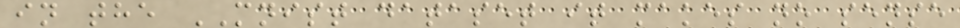in the MNIST dataset it makes no sense
